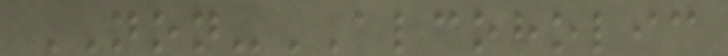NON-ALCOHOLIC
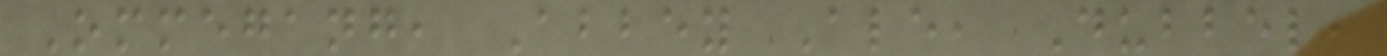Ommegang, Abbey Ale, Dubbel,
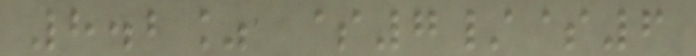8.2% $7/$6
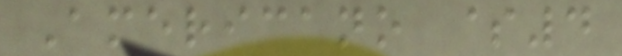Americano $4
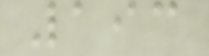193
